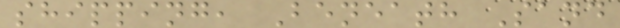shipping, Beneath Sand
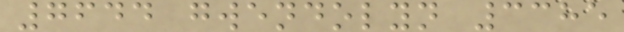7644 gwendolyn 3385
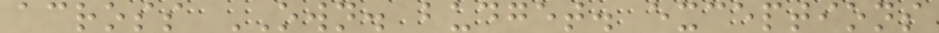across OWN. budget. exceptions
